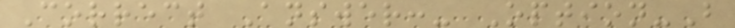Correct Answer:- Option-B
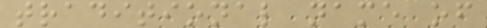traditional name of
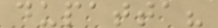dupatta?
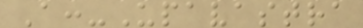A:-Upavastra
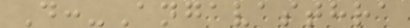D:-Angavasthra
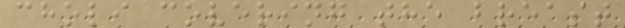choli covering the breast
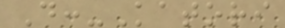D:-Katori
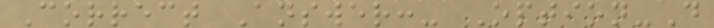Correct Answer:- Option-D
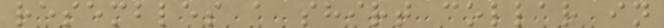resembles a shirt collar in
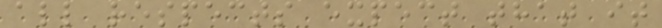all respects expect that it
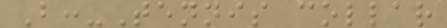B:-Tennis collar
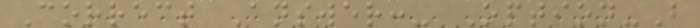Correct Answer:- Option-B
